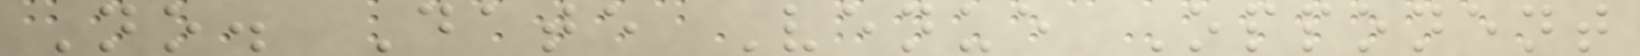No. Date Venue Opponent
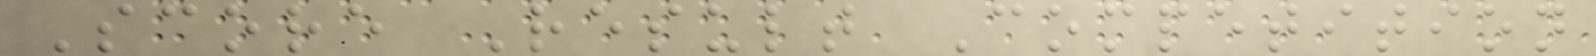Score Result Competition
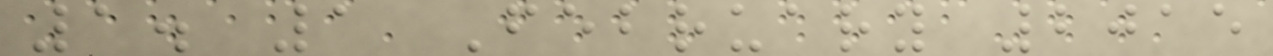1. 1 February 2015
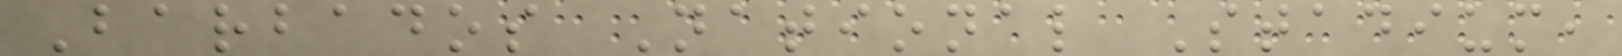Barbados National Stadium,
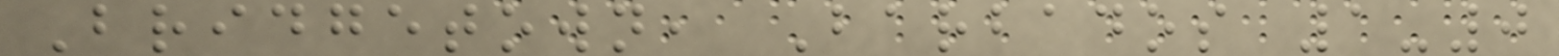Bridgetown, Barbados 1-0
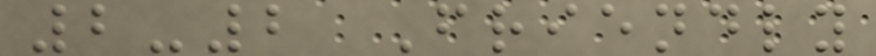2-2 Friendly
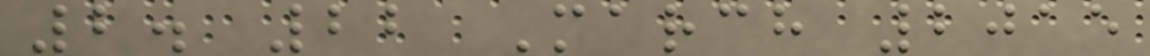2. 22 March 2015
